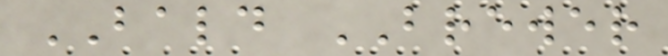BALD BREWER
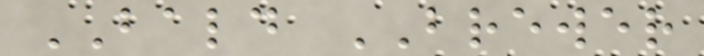BALD BREWER
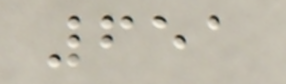651
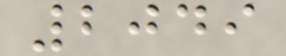2049
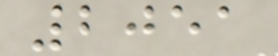2051
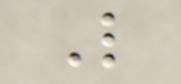L
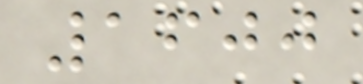1600
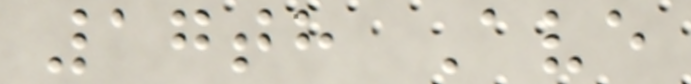17th Ave
